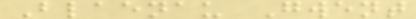Blaenau Gwent
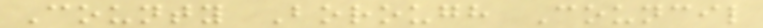County Borough Council
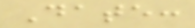Date:
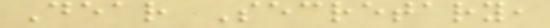Dear Secretary,
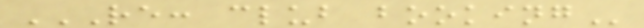RE: CLUB BOOKING
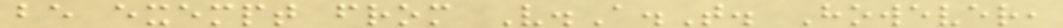be exempt from V.A.T. However,
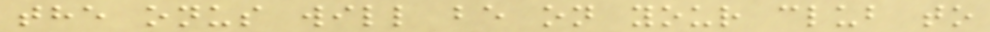the onus will be on your club to
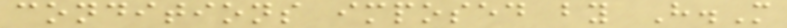conditions imposed by H.M
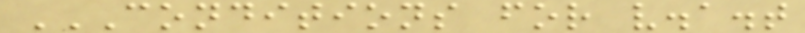CONDITIONS FOR V.A.T
